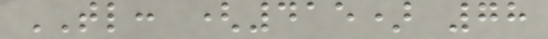TL: (415) 78
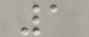1
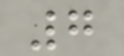7
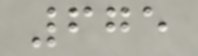675
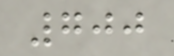700
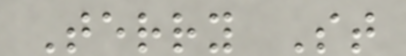Terry St
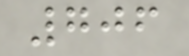706
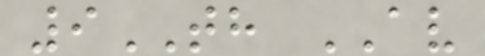9TH AV
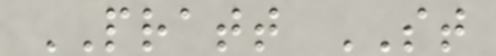PRATT ST
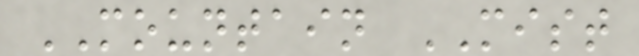MOUNTAIN MIST
